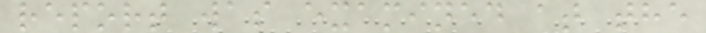report was examined at the
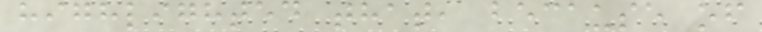highlighted that, because of
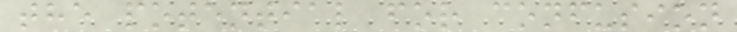the potential for confusion
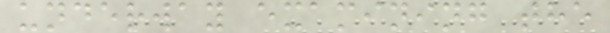underway examining the
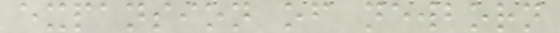expansion of newborn
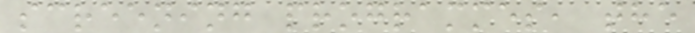screening programmes, the
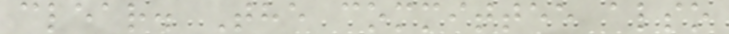clear. The committee also
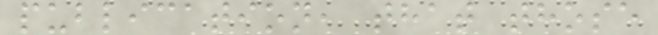publication, that those
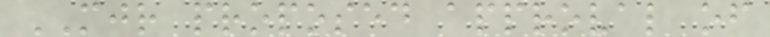MJR proposed approval of
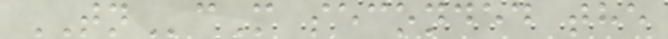TNcM seconded the
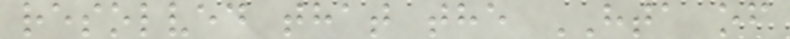resolved that the HTA of
